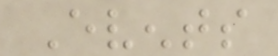Events
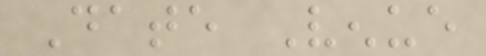Date Venue
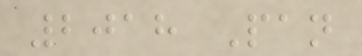2018 Pan
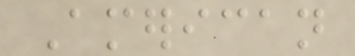American
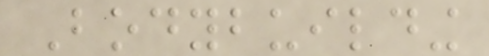Bodybuilding
